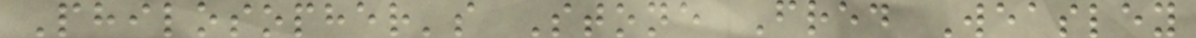Philosopher's Stone Fred Weasley
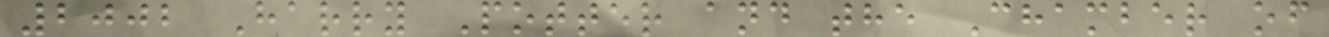2002 Harry Potter and the Chamber of
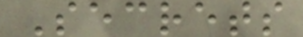Secrets
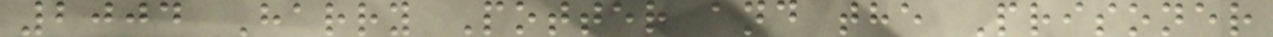2004 Harry Potter and the Prisoner
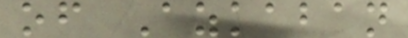of Azkaban
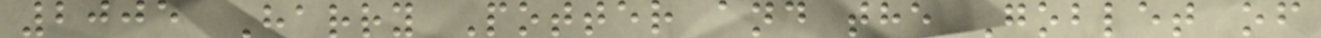2005 Harry Potter and the Goblet of
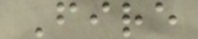Fire
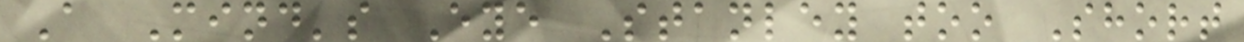A Mind's Eye Stanley too Short
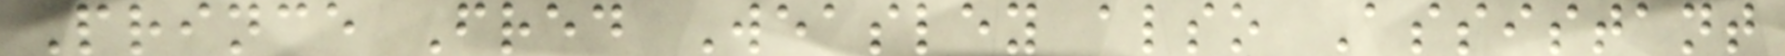Prince Fred Weasley also Assistant
